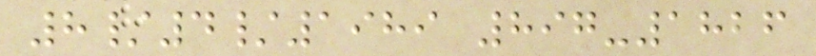8/4/1989 897-1826
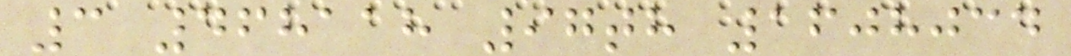3 468118 97th 1608034
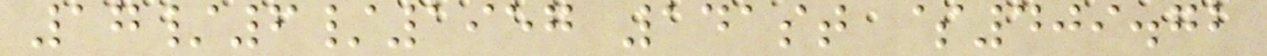17/6/1957 141st $409.72
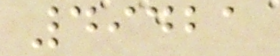49421
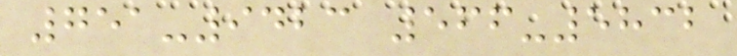751-9423 566-5832
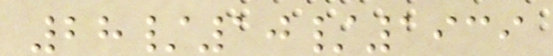28/10/1939
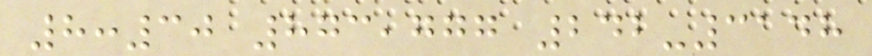8:30 873,777 242-3148
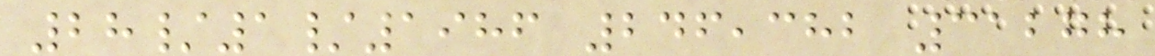28/1/1986 246,382 31278
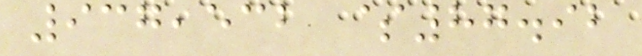937,532 $87.92
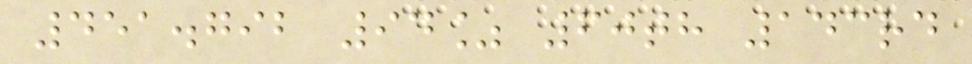451.792 94% 60th 143rd
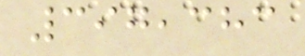397,383
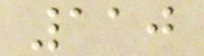110
